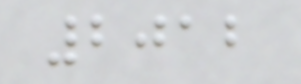2012
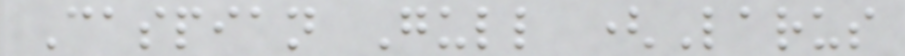Caspian Gull (Larus
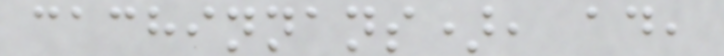cachinnans), ad,
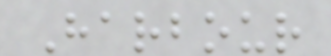Harbour
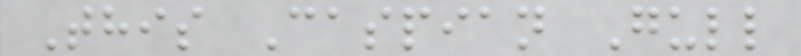This Caspian Gull
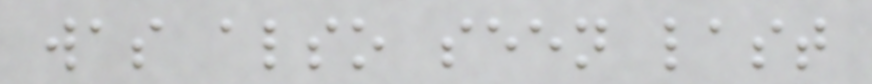was also seen last
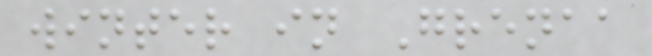winter in Grenaa
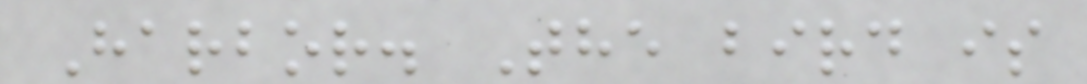Harbor. The bird is
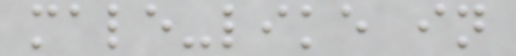male-like in
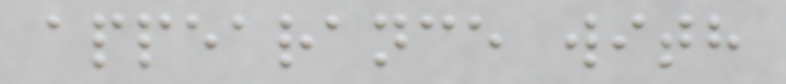appearance with
